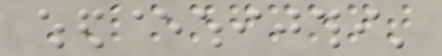LONGMONT
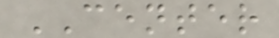CENTER
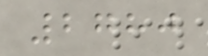2780
